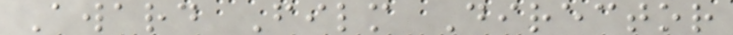Award Film Director
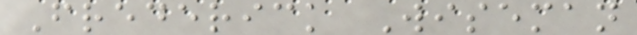Frederick Wiseman
